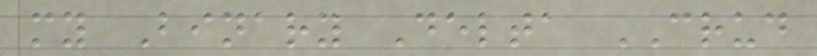my Binary Delta CRUD
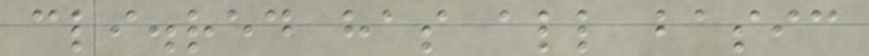cli.red has all basic
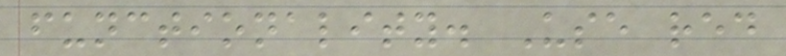functionality. Use red
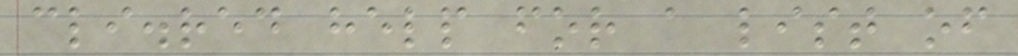cli.red help for a list of
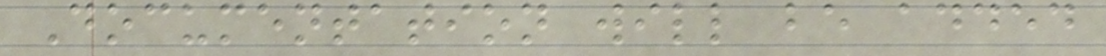Documentation will be added
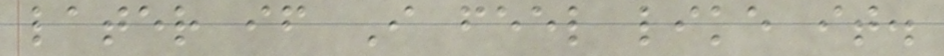later if I feel like it.
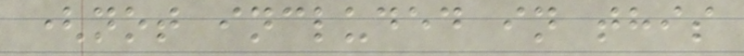(not included in this
